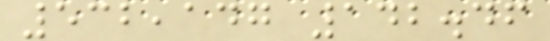532,147 142.46
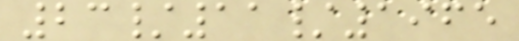23/11/1965
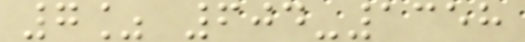7% 604-1358
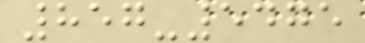857-5475
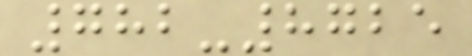782-8725
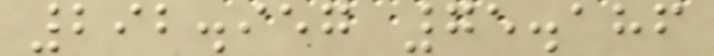292.957 75.186
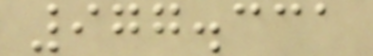977.331
